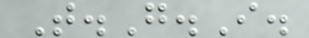T.G.I.
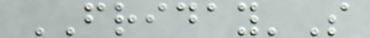FRIDAY'S
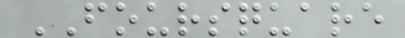FOURSQUARE
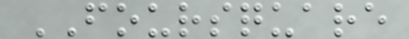FOURSQUARE
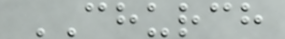CHURCH
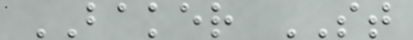BAKER ST
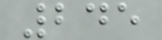245
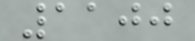1100
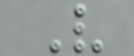V
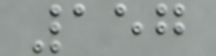157
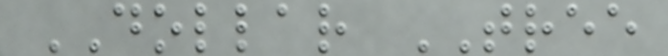DOLLAR TREE
